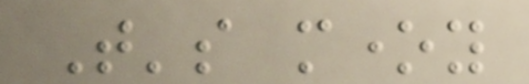That's money
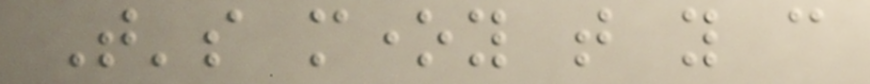That's money that you can
